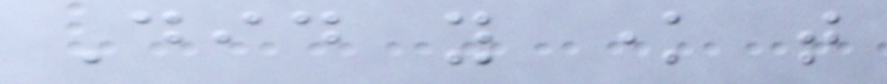Did you know that
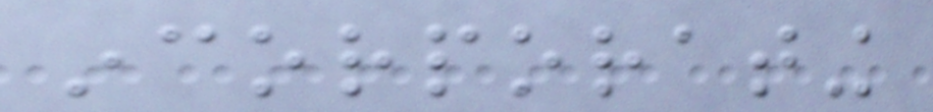incorporating
